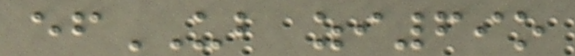efUB zi69o
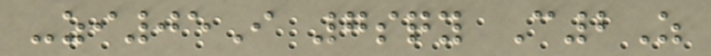-zi05I 7sqy C2Z
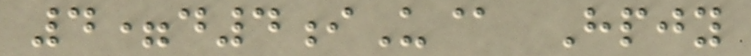4=d4iU@ Hpjy
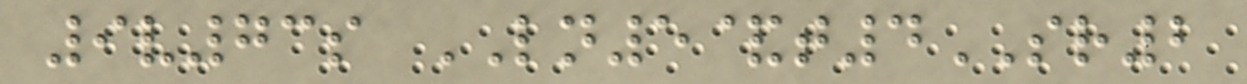9v73s LN5&t4SR2
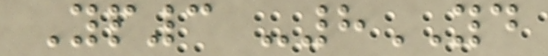Yp3 -8YD
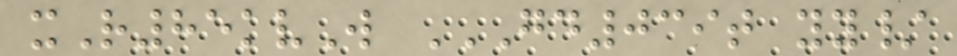xR85kvW GD039T YY/
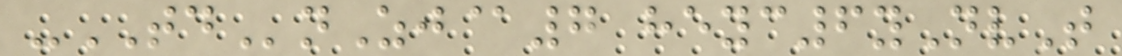-TDnZj@7 heyc6yNvT
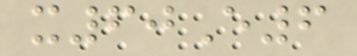x60E6
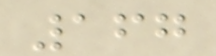167
